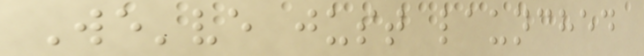We've just launched
